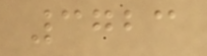3723
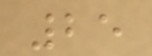25
